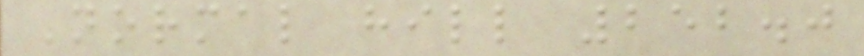Normal hill 252.0
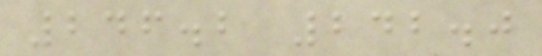246.2 242.0
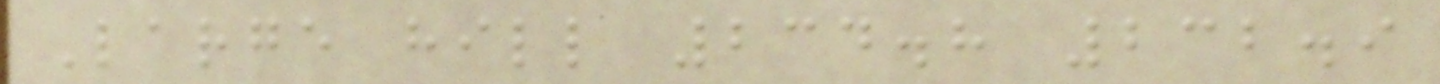Large hill 234.8 232.9
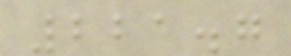221.7
